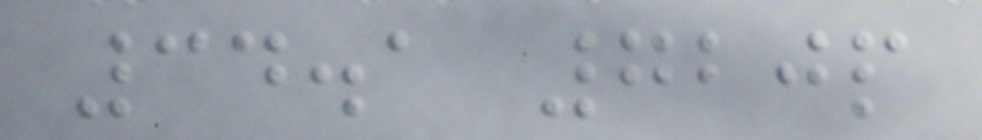34.1 720p
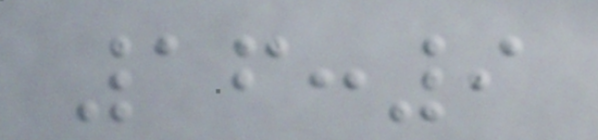16:9
